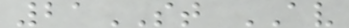21ST AV
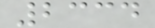2334
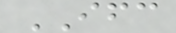IFC
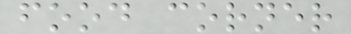food corner
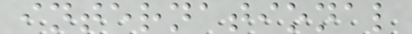international
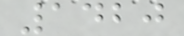1420
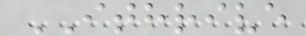ITHRIVE
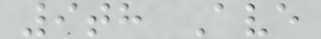9th Ave
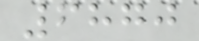6870
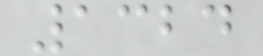1324
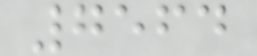7564
